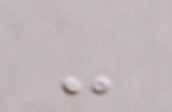-
